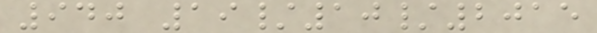940 19/10/2015
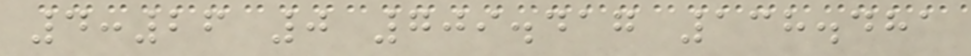4:26 0 709.417 138.481
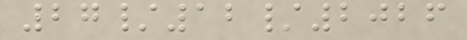27/12/2026
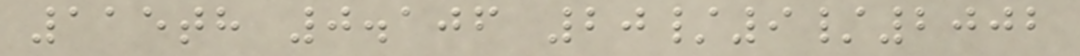115th 0.106 20/9/2002
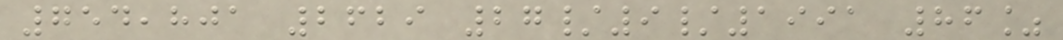754,801 2629 27/9/1991 86%
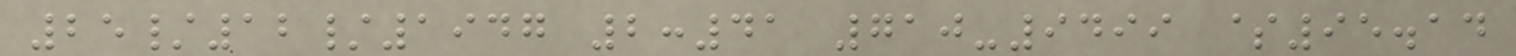25/12/1947 2:41 710-9499 $95.14
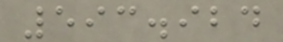593.924
